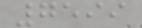7599
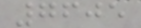7605
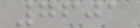7601
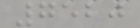7520
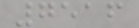7516
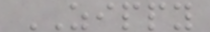ZIPPY
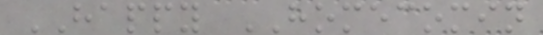HAPPY HOMECOMIN
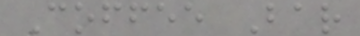Coffee Bar
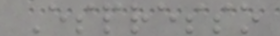Espresso
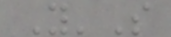Y'S
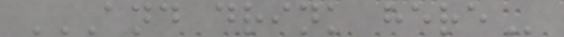AND DRINK HERE
